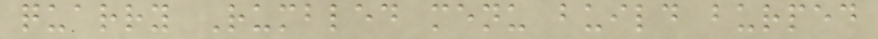quarry Rumbled menu build burped
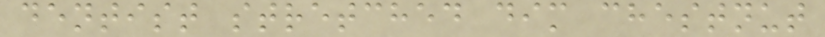dentist stretched dim chestnut
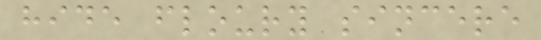hide floury sincere
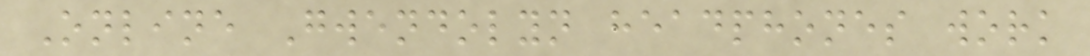Online Gwendolyn headphones work
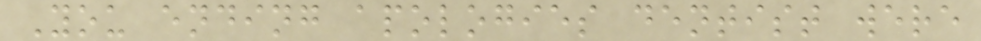You ending apologies dentist were
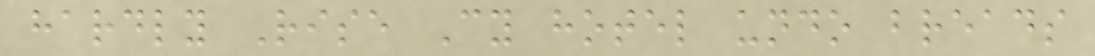hardly Rise Cy hotel undo breads
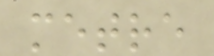metre
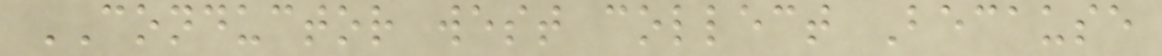CONDUCTOR west collect Because
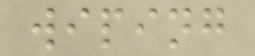wiping
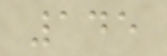145
